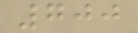700
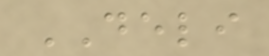DELI
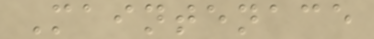Maintenace
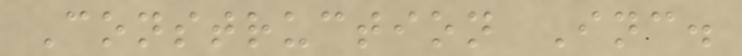Construction Inc.
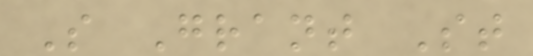S Grant St
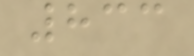833
